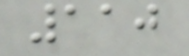110
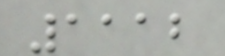1112
